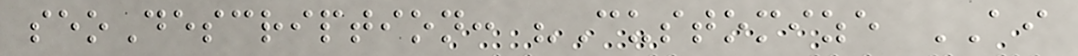seoDescription: "Customize AI
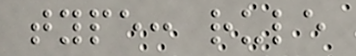type: rule
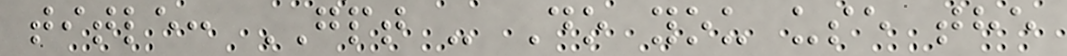title: GPT - Do you use the
